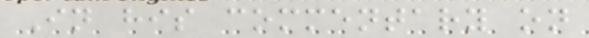In his commentary on
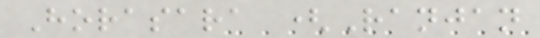Horasara (Ranjan
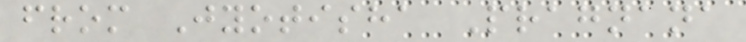from Jyotisha Pragnana
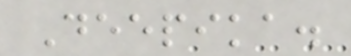Deepika.
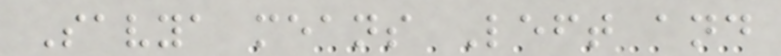Savya means Left and
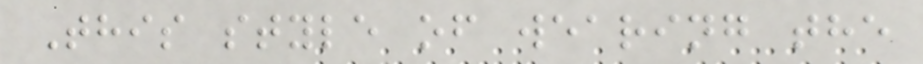This style of wearing the
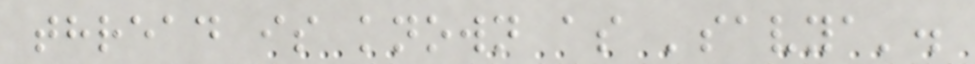thread is known as 'savya'.
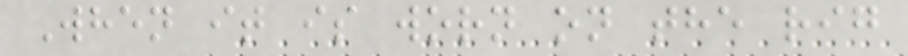When it is worn on the rig
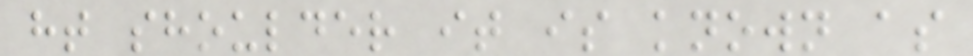ht shoulder it is known as
